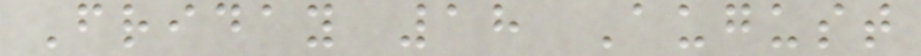Friday 18 August
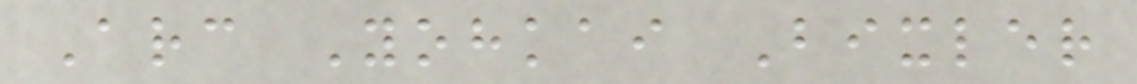Arc Yohkai Bixler
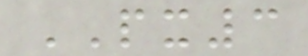PX3
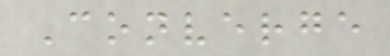Converge
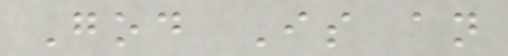God Is an
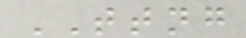TTNG
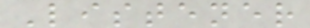Listener
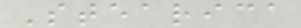Stearica
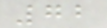72
